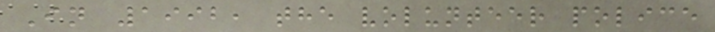In 1992, the volunteer police
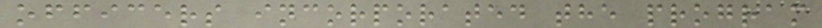officers incorporated the program
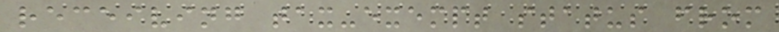receiving tax-exempt status from
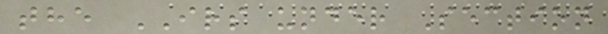the IRS under Section
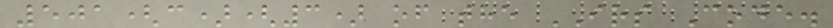501(c)(3) of the IRS Code.
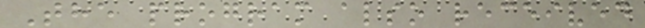The program also received
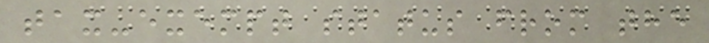tax-exempt status from the
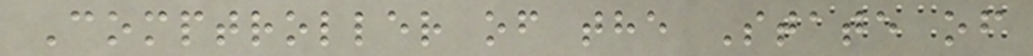Comptroller of the State of
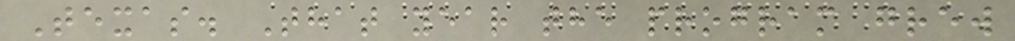Texas. That year the program grew
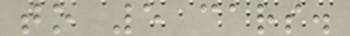to 5 cars.
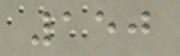150
